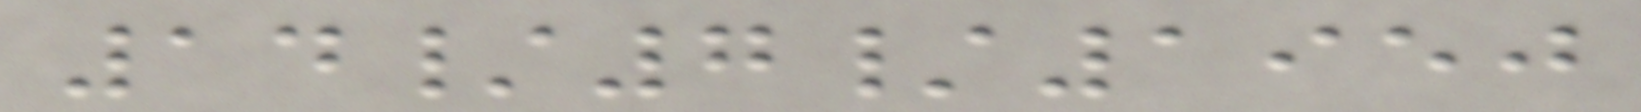14/7/1950
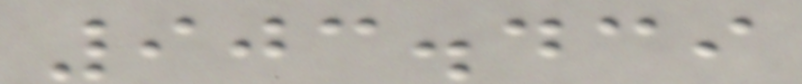903.439
